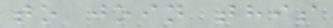to join this
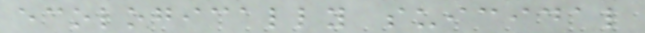ecologically suicidal
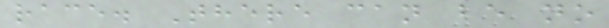race. There can be no
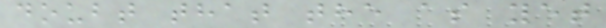doubt that the as yet
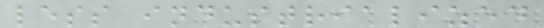less industrialized
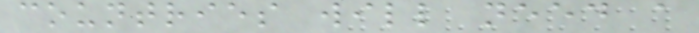countries will need a
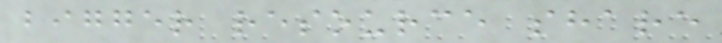bigger resource share
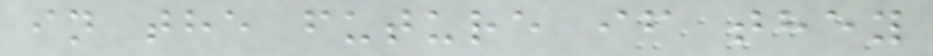in the future if they
